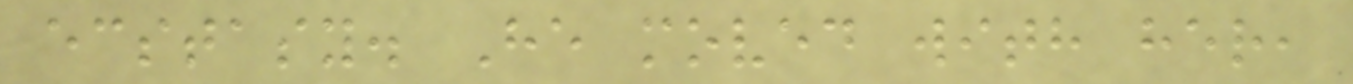ecstasy. He moved with her,
